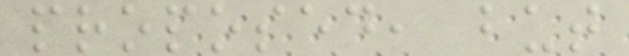proposed, but
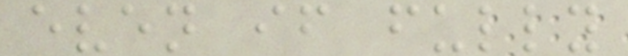even if fully
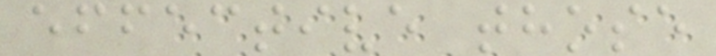effective those
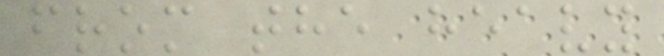from the heavy
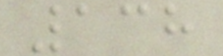138
